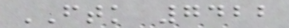FTK 7422
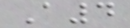A4
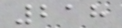218
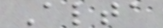Alta
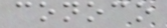conoco
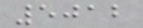5012
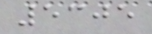5305
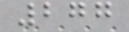277
